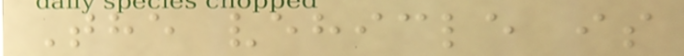The vehicle is
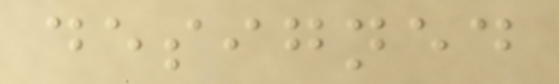designed
